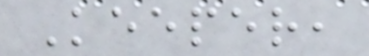Keeper,
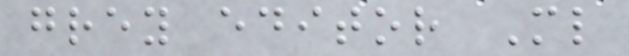grey editor Ml
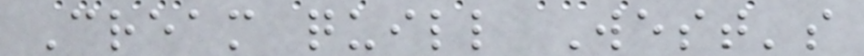Cream quill West's
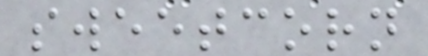sweetcorn
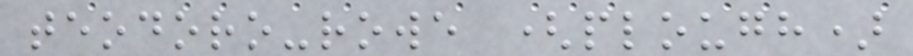teodoro-rowe (plough)
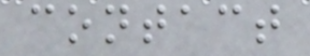contact
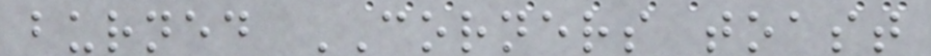burned CORNERS toast
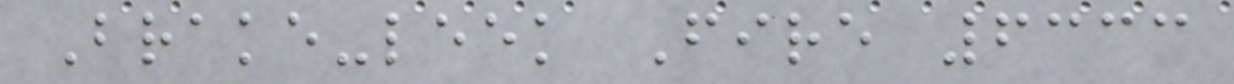Brake-leek Fire 6333
